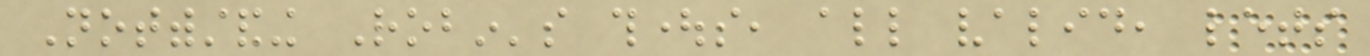Notwithstanding Robin's thoughts, all valid, lets
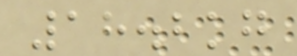18.2kg
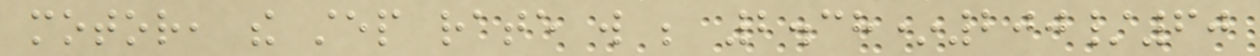motor, the step rate will be 2.38*200/60
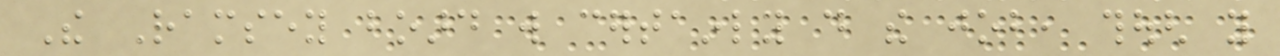The Ramsey board will certainly do the job, though you
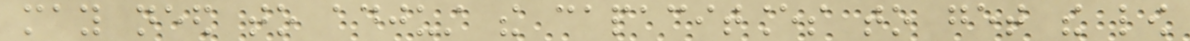may need to adjust the capacitances to get the low
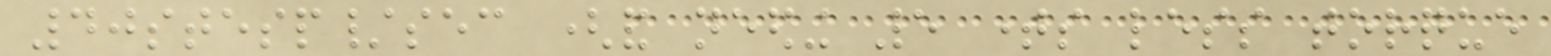40stesp/sec (and needing 5 times less torque
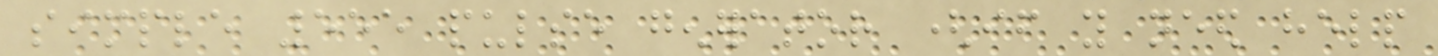simple 555 pulse generator (if you need help
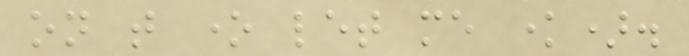on that one let me know).
